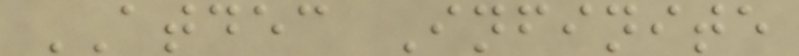ATDEC Infinite
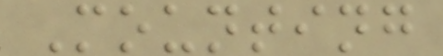Mounting
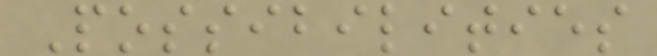Possibilities
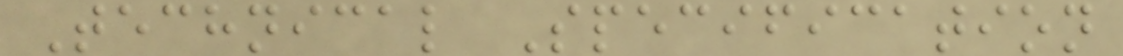Technical Specification
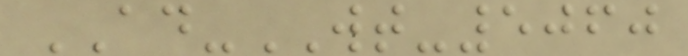AD-WT-5060
